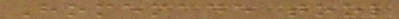Homemade tool
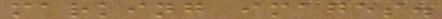marking images.
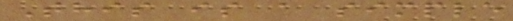This is a simple
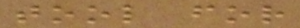tool for
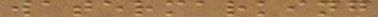watermarking
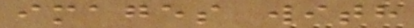images with
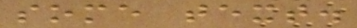some text.
